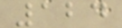124
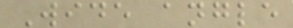Wide angle
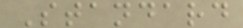Standard
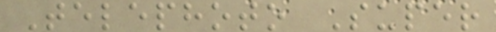Telephoto Super
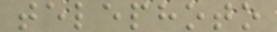telephoto
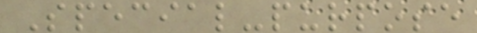Special-purpose
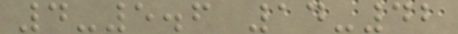4-5.6 14-42
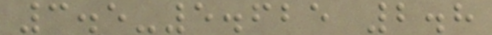3.5-5.625 2.8
